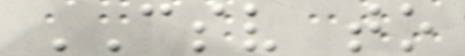CSV to
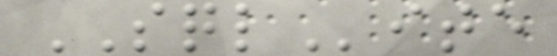SQLite
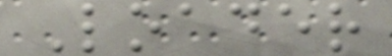Loader
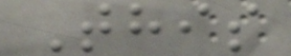This
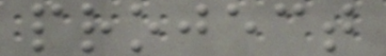project
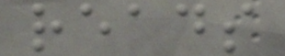reads
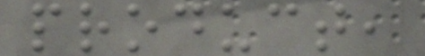product,
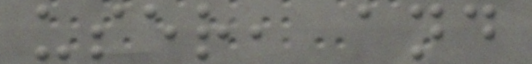user, and
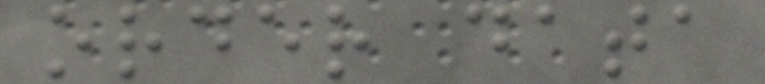order data
